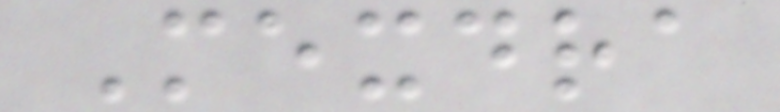Mexdra
